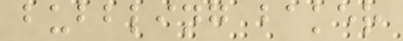bubbling baker
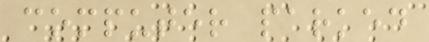computer parked
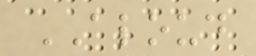ALOUD
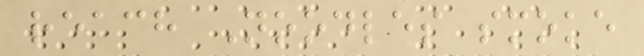reach Noodles smoke
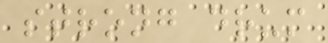strong drum
